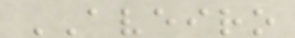AVEIRO
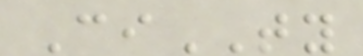CiTY
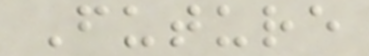Future
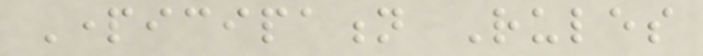Participation Rules
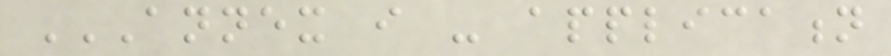ANNEX I - APPLICATION
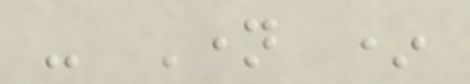- Name *
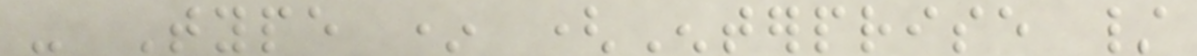- Type * (Enterprise /
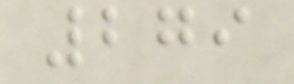279
